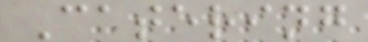Catering
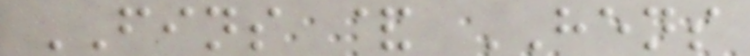FINS & HENS
